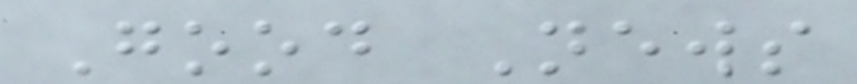Good News
